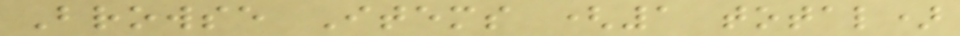Browse Items (1 total)
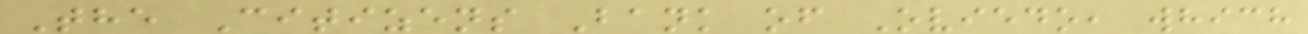The Citizens Bank of Oviedo, which
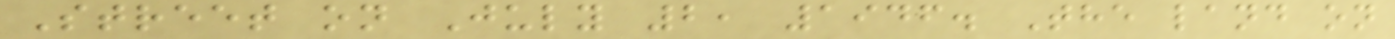Street on July 2, 1946. The land on
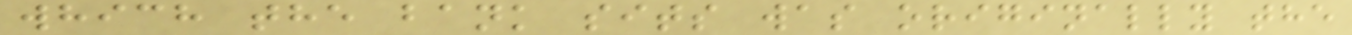which the bank sits was originally the
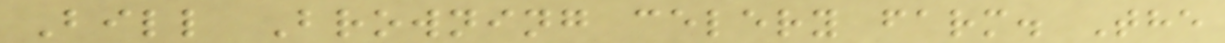Bill Browning celery farm. The
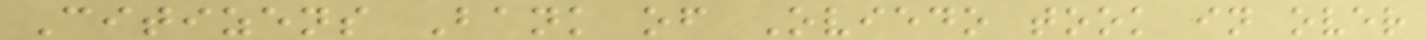Citizens Bank of Oviedo took in over
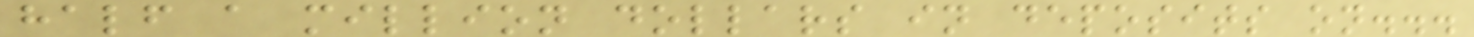half a million dollars in deposits on...
